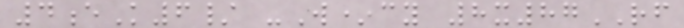4eK6/ -W*cy 8x87RF
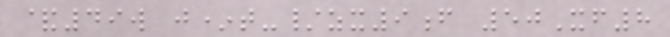&49w j*t-/zx9f 50Xf8
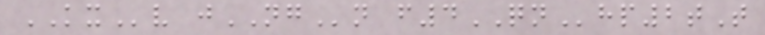KXv jNGn f4QNhp2tT
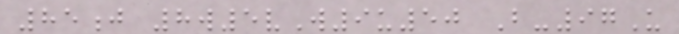85j 8w5vW9u50 B-97U
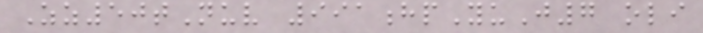Zz50tNuv 991hpYuJ7 oli
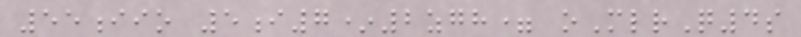55iio 5i7*2zgh= oMlrQ4s
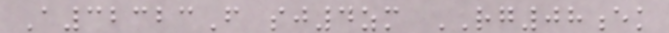A32323F sj4zm RG08ek
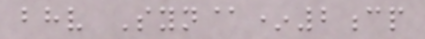bhv Syn@*2cp
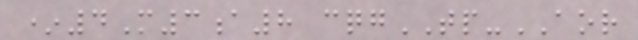*4M3a8 cqgTP-AOR
